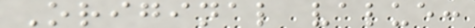Original value:
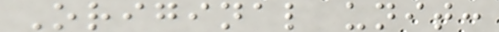Original unit:
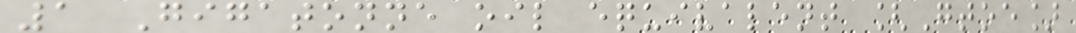1 Gigatonne oil equivalent [Gtoe]
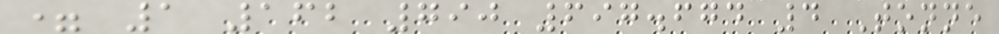= 1 162 790 697.674 4 Tonne
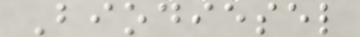Biodiesel
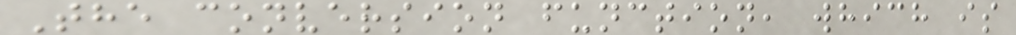The conversion function, which is
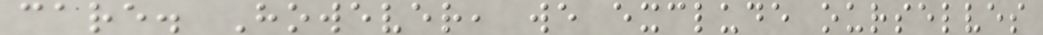care. However, we exclude ourselves
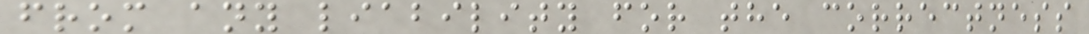from any liability for the correctness
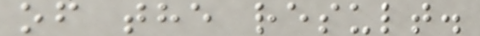of the result.
